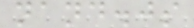nand.js
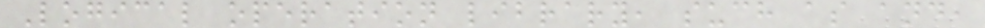Logical operation library, such as and,
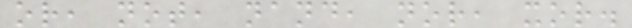or, not, nand, nor, xor.
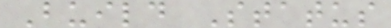Build Status
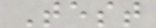Test
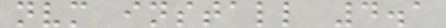nvm install 4.1
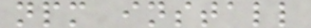npm install
